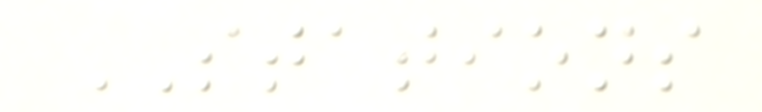STATIONS
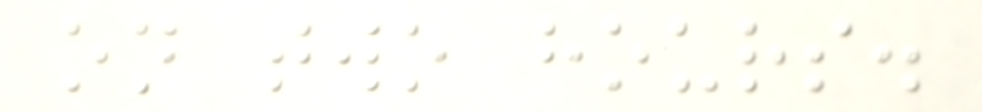on two hours.
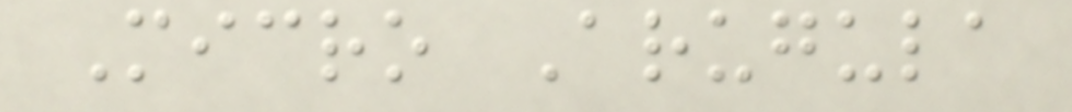Micro Arugula
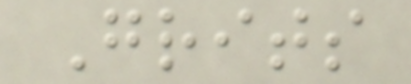Grits
